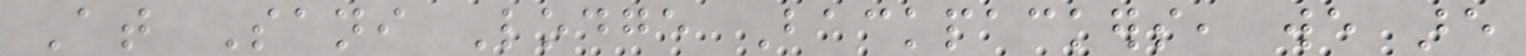At Sani Lodge Backpackers, we are
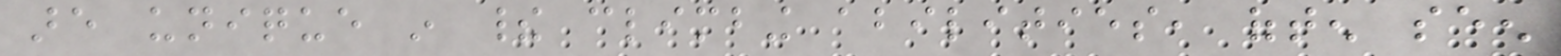are unique in their climbing abilities, often seen
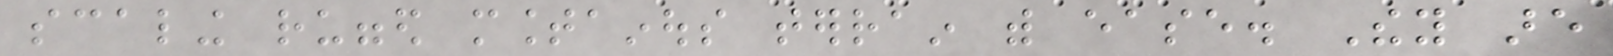scaling rugged mountainous terrain with ease. They are
